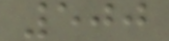500
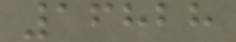16828
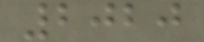2020
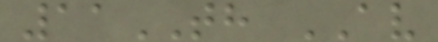11TH AV
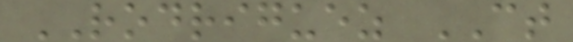RODRIGUEZ CT
